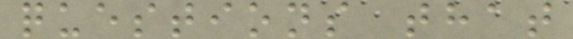questions that
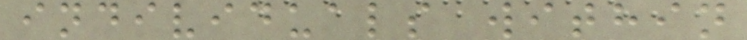individuals within
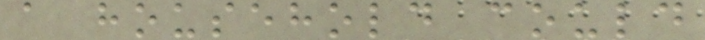a household could
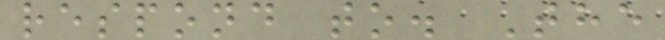respond to. The
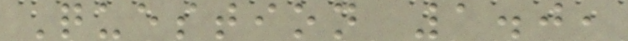Question 1.0,
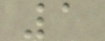1
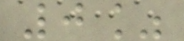0%
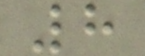8
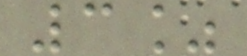3%
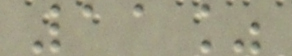11%
